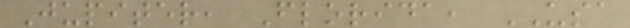Jupiter, Florida, USA
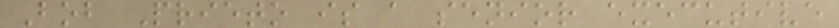Bob Prieto is a senior executive
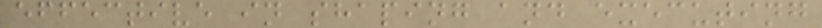effective in shaping and executing
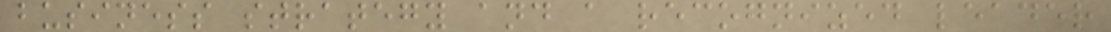business strategy and a recognized leader
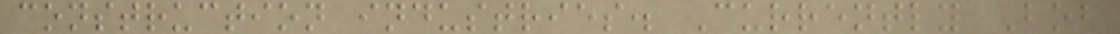construction industries. Currently Bob
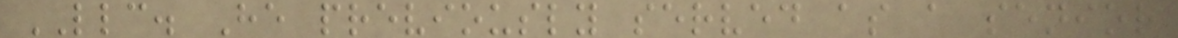LLC. He previously served as a senior
